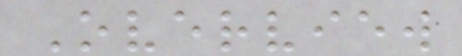Overview
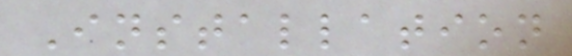Installation
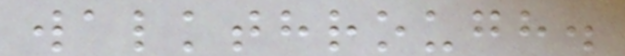walkthrough.
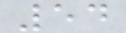54
